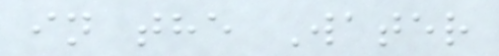in the Water
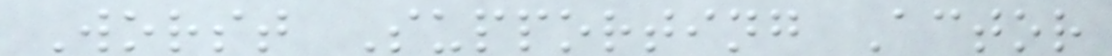Worst Supporting Actor
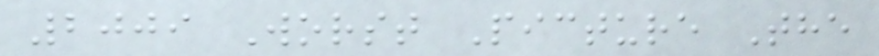2009 Worst Picture The
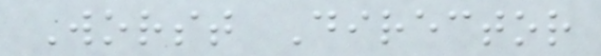Worst Director
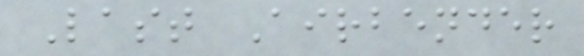Last Airbender
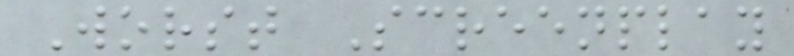Worst Screenplay
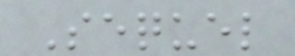Sequel
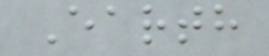Earth
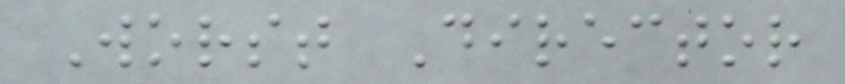Worst Director
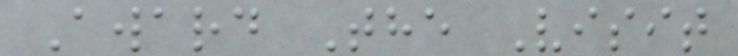Award The Visit
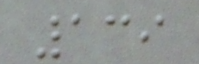139
